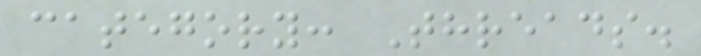category: Threads.
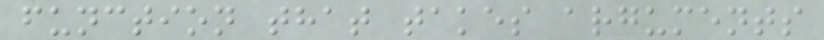function that takes arguments
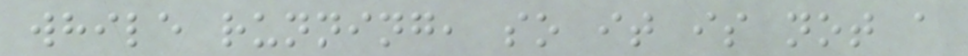while running, so it is not a
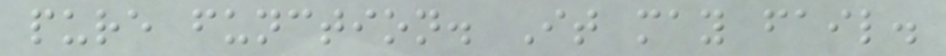pure function. It may fail.
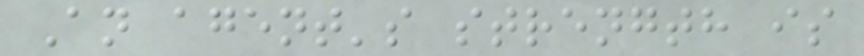An agent's strength is
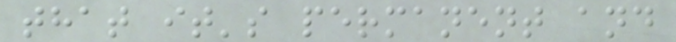that it's permanent and
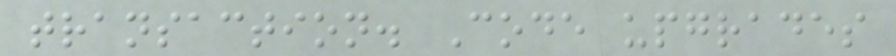transaction. Code upgrades
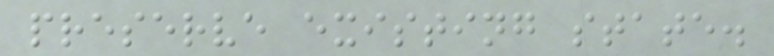preserve existing state.
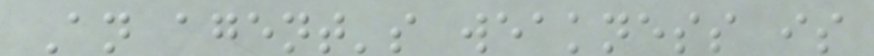An agent's weakness is
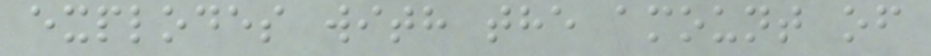explodes with the amount of
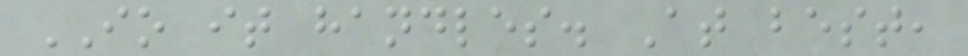IO it handles. At best,
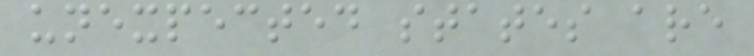unexpected states are
